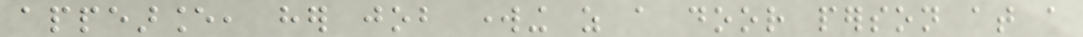appearance, her job working as a door person at a
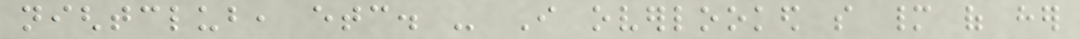nightclub, etc. - I overlooked so many of her
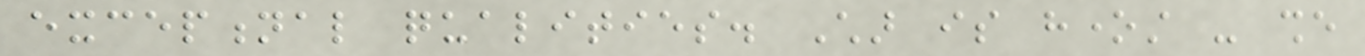exceptional qualities. Char is honest - she
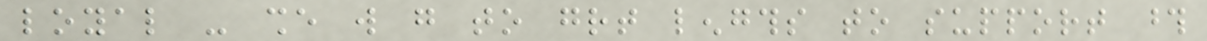loyal - she will go to great lengths to support those
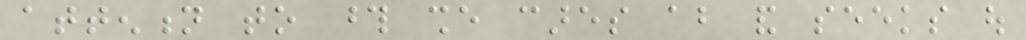attention to those she cares about and seeks out
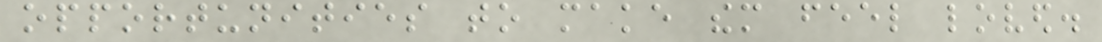opportunities to make them feel loved.
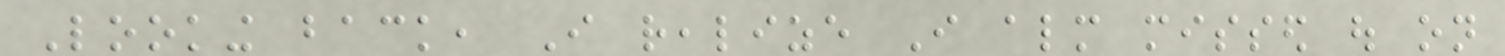Looking back, I realize I almost missed out on
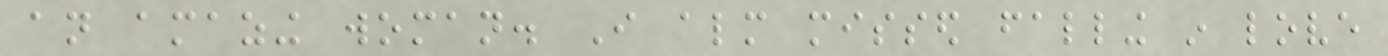an amazing woman. I almost missed falling in love
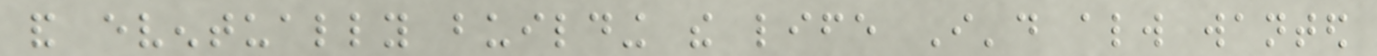and eventually building the life I'd always wanted
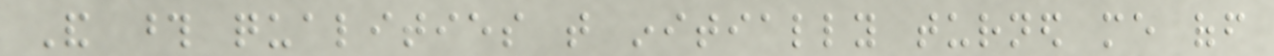And those qualities that initially turned me off
